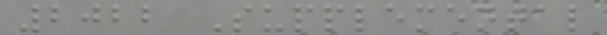2022 Supplemental
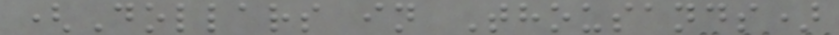(Dollars in Thousands)
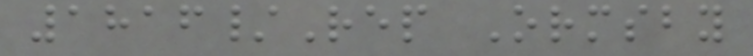1816/Rep Ormsby
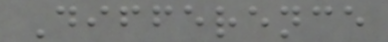Difference
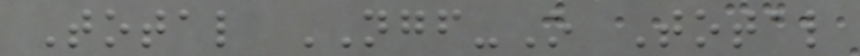Total NGF-O Total
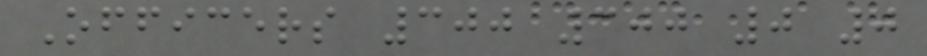Officers 300 300 0 0
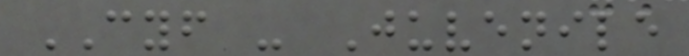CYF - Juvenile
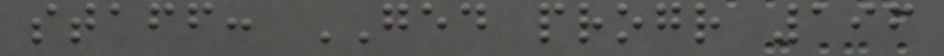staff: GED progr 196
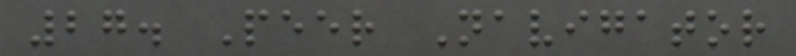27. Peer Navigator
